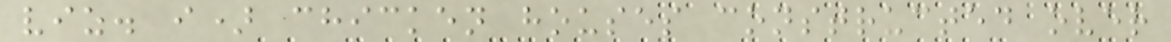viz. i) chicken houses constructed over
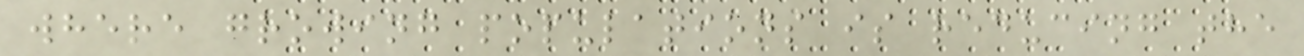where growing populations is reducing the
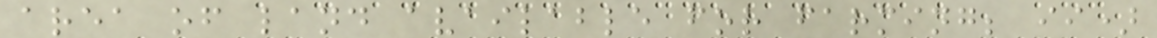area of land available for farming; ii)
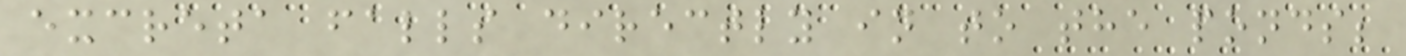excreta falls directly in to the ponds;
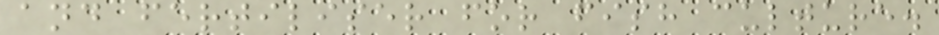and fertiliser for fish culture.
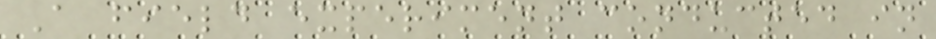A field experiment conducted in
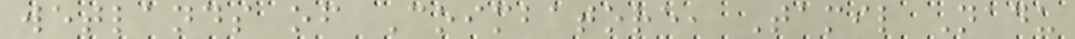wetlands of Coimbatore, Tamil Nadu
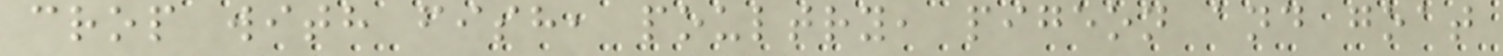crop with fish, poultry, pigeon and goat
